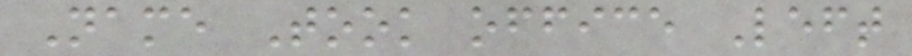Name Took office Left
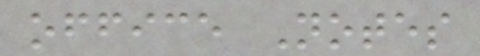office Notes
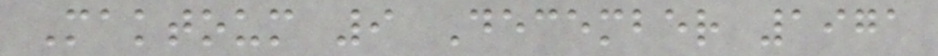Maktoum 9 December 1971
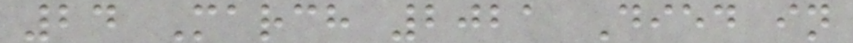24 March 2021 Died in
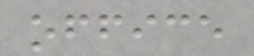office
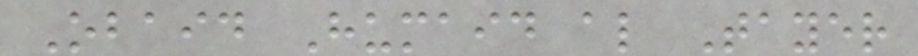Obaid Humaid al Tayer
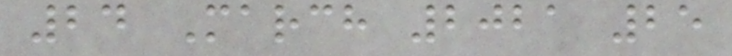24 March 2021 25
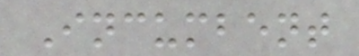Incumbent
